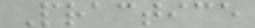Practice
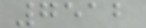7512
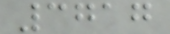3717
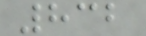832
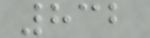832
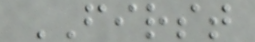FIRST
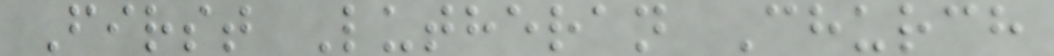First Lutheran Church
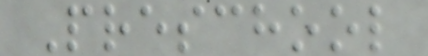Preschool
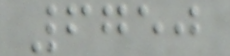6750
